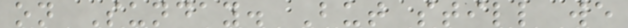on Sunday. But still we
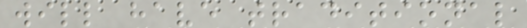will have traditional
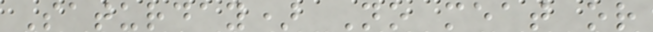Saturday) No meat or
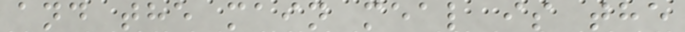and the main meal is the
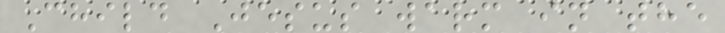Child Jesus warm in the
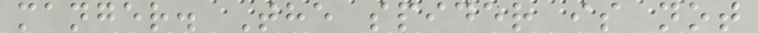manger. The spider is not
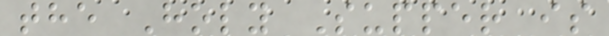the Holy Supper is
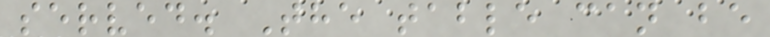served. The table can be
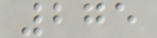275
